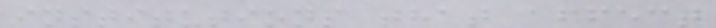institutions that affect
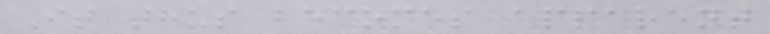It thus becomes apparent
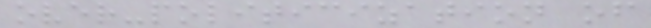over-politicization of
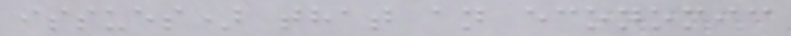issues) that an economic
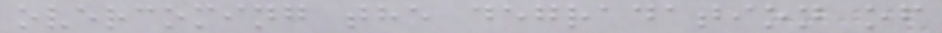overcoming the degradation of
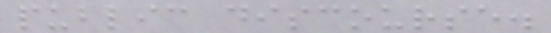public discourse.
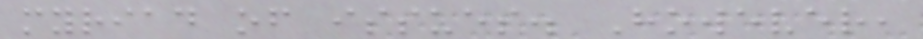myriad of issues. However,
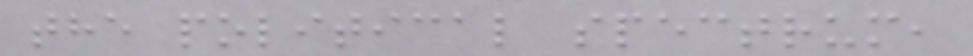the political spectrum,
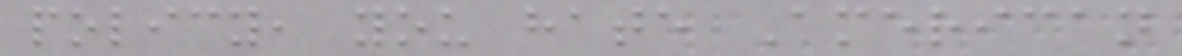policy, you hate American
